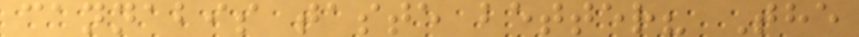cannabis taste better? The
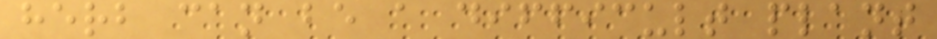herb can be a difficult plant
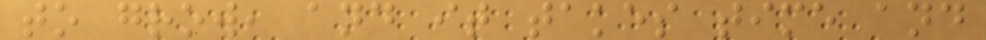to grow, and it takes time and
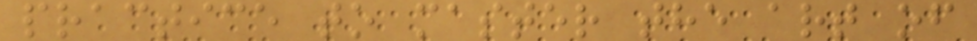practice to master the art of
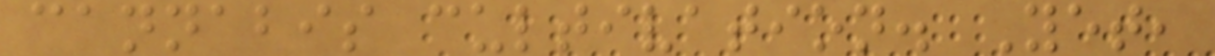cannabis cultivation. Yet,
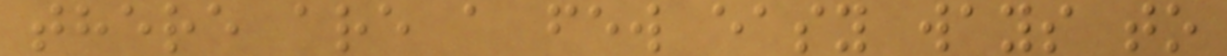there are a few easy ways to
